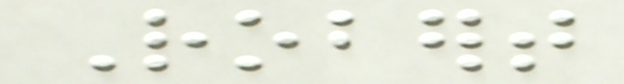Robert
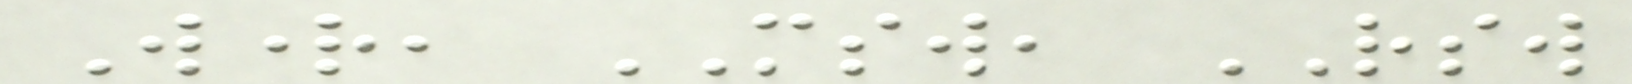Wright, MSW, RSW
